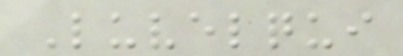Luvelqui
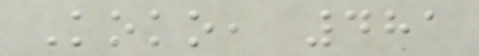Koko, 481
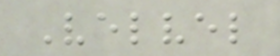Velvel
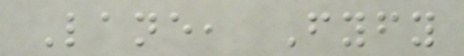Lane, Fyfy
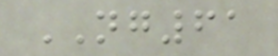NG61
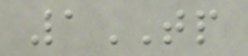1TP
